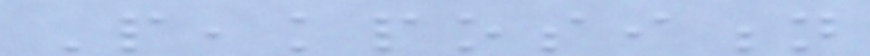Peakposition
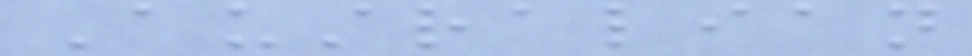Australian
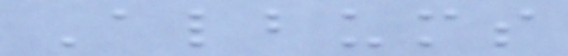Albums
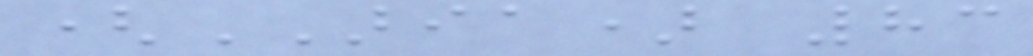(ARIA) 83
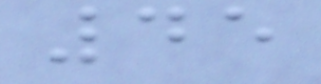45
